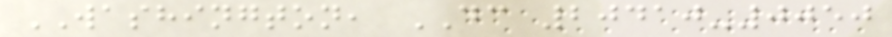WASHINGTON, DC 20410-0050
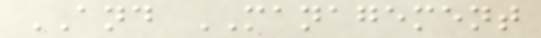AND MANAGEMENT
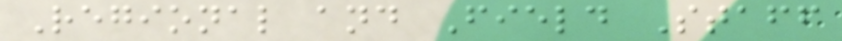Regional and Field Staff
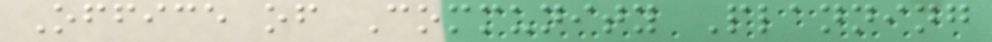Office of Community Planning
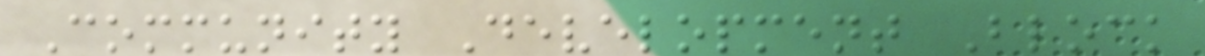Community Development Block
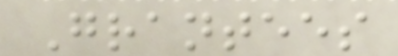Grantees
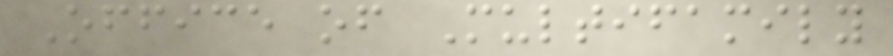Office of Multifamily
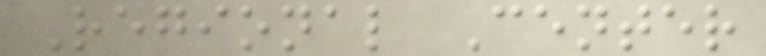Regional Center
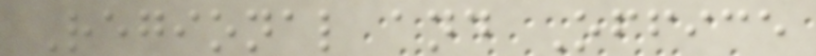Regional and Office
